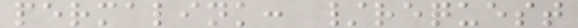permalink: /request
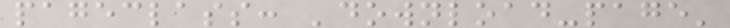pageclass: 'download-page'
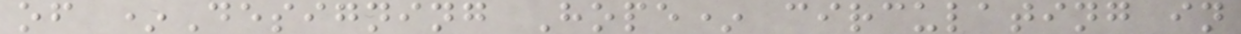of *Designing Hope* circulating in
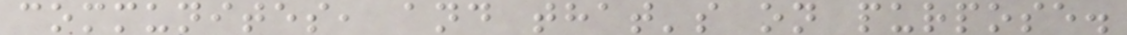communites, and that's on purpose.
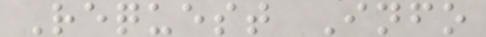Request Info
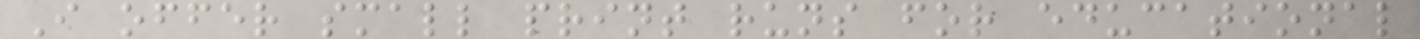I offer small print runs for educational
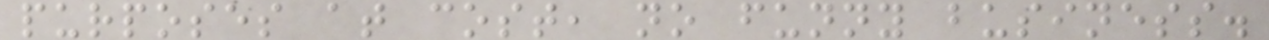purposes at cost, no funny business.
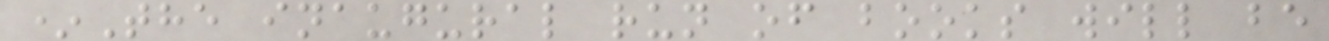*The inaugural run of books will be
